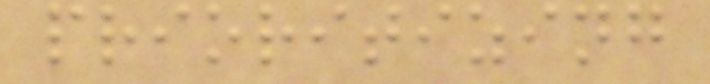prioritizing
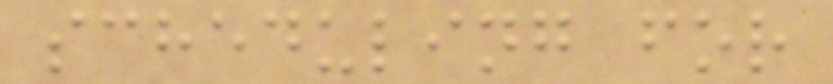scheduling for
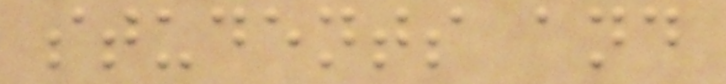students and
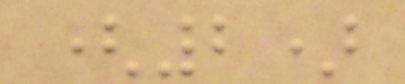(2)
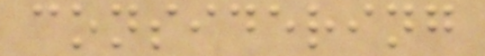considering
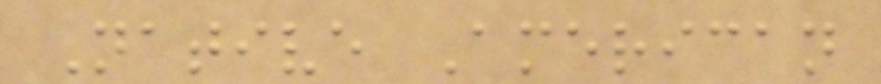Native American
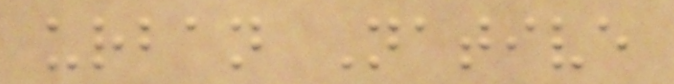urban Native
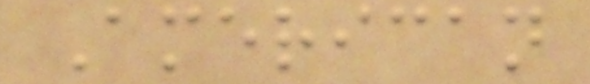American
